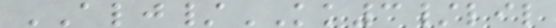ALJ/KK3/lil
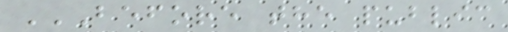BEFORE THE PUBLIC
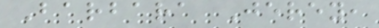Barbara Jerey,
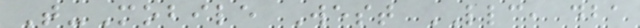T-Mobile West LLC, dba
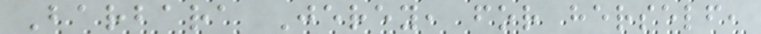Barbara Jerey, for herself,
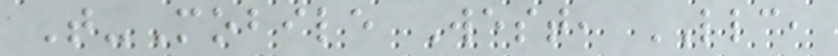T-Mobile West, LLC,
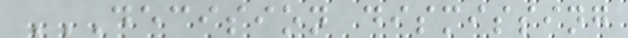DECISION DISMISSING
